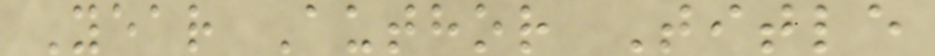Year Author Title
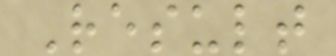Result
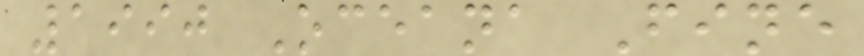1990 Oceana Fine
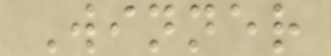Winner
